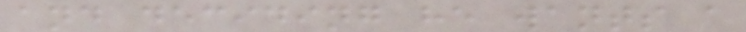and deciding he wants a
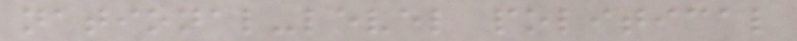national-level political
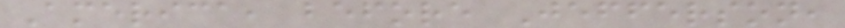America, before Jefferson,
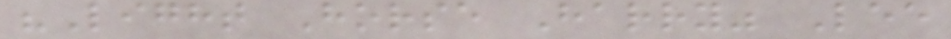"Light Horse Harry" Lee
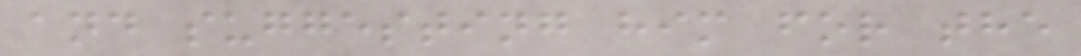and suggesting him for the
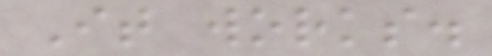It works.
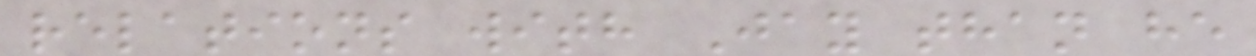relations with Jay than he
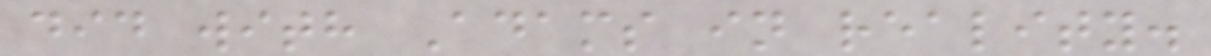did with Adams in reality.
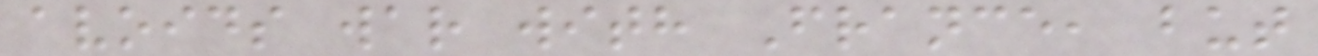avoids war with France, but
